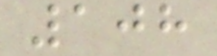108
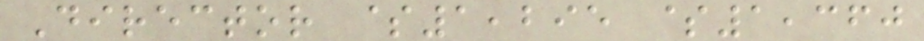Director $1,295 $1,360
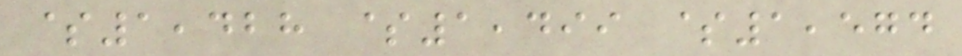$1,428 $1,499 $1,574
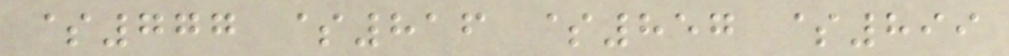$777 $816 $857 $899
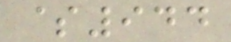$944
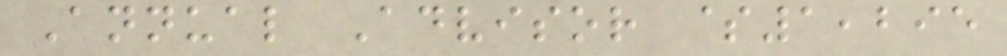Annual Advisor $1,295
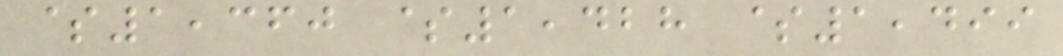$1,360 $1,428 $1,499
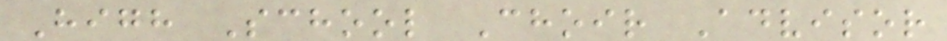High School Choir Advisor
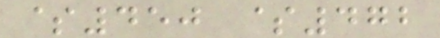$450 $472
